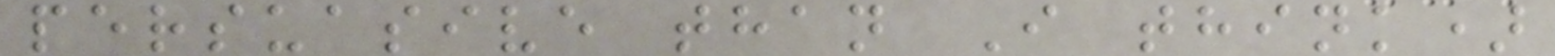persuasive than I think)
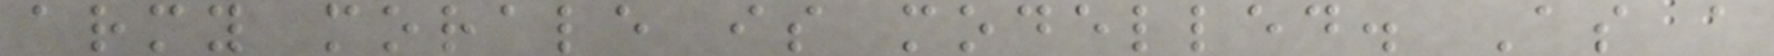army morale is modelled. As a
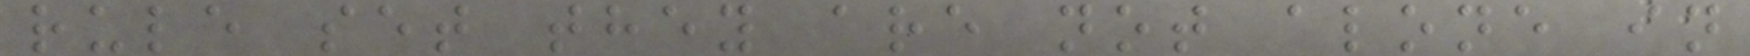rule set they are not alone in
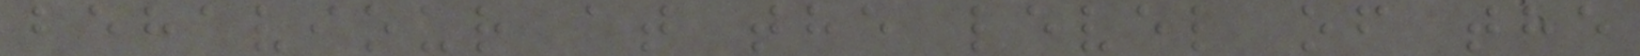behaviour at the level of the
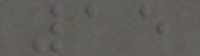15
